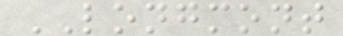LONGMONT
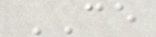CE
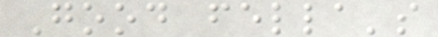Good fella's
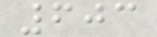603
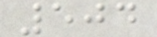504
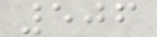506
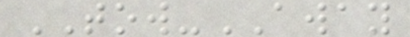TOW-AWAY
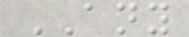ANY
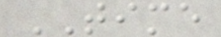TIME
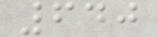640
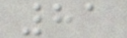81
